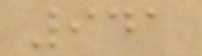941
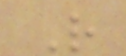R
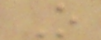O
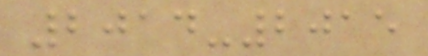2014-2015
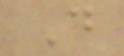D
